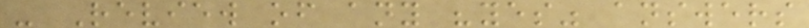- Review of any "yes" answers
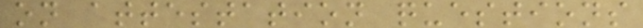on attestation questions
